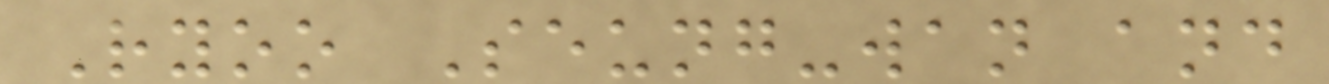Ryoo Seung-wan and
